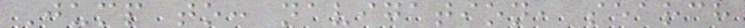Jump to: navigation, search
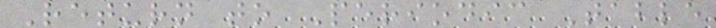Return to Periodic Table
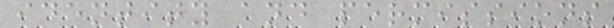identity and permissions
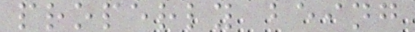properly being
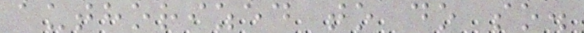authorized to do so.
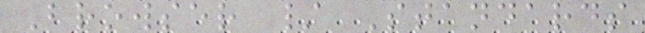Browser / Standards
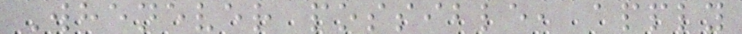Whenever possible, apply
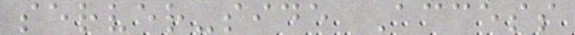server-side Access
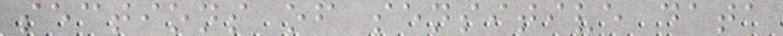sections of sensitive data
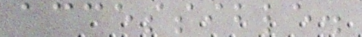accessible.
